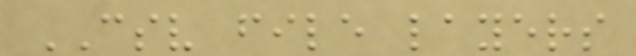CSV file layers
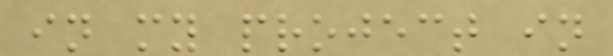in my project in
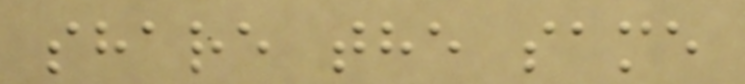share the same
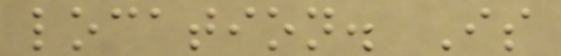location. Is
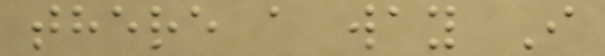there a way I
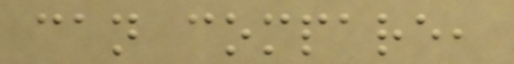can compare,
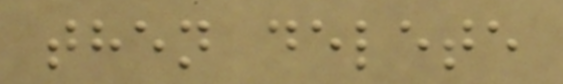then delete
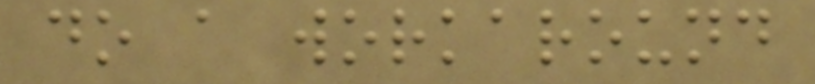do a workaround
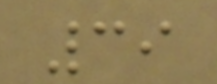39
